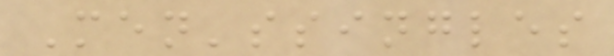Men'ssingles
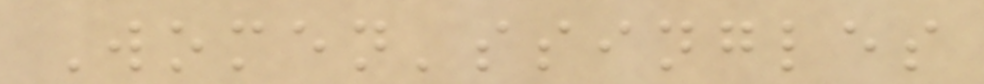Women'ssingles
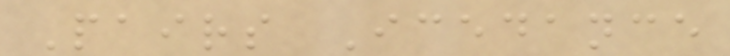Pairs Icedance
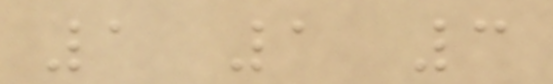1 1 3
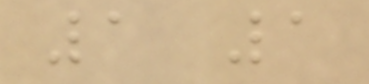1 1
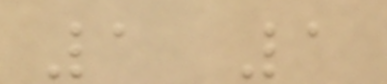1 1
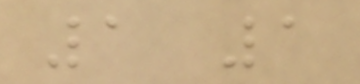1 1
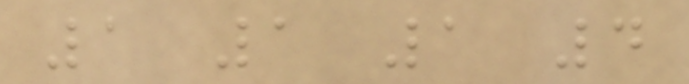1 1 1 4
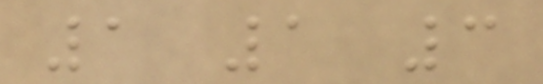1 1 3
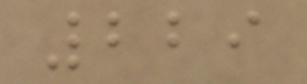229
